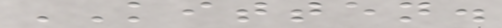KITTEN.
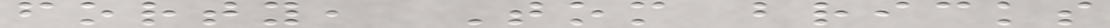forty, Tom bricks
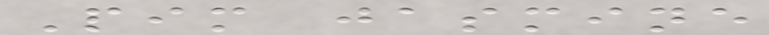Pim jasmine
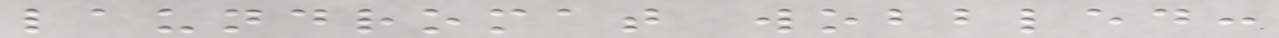laundromat wobbled:
